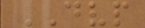DVP
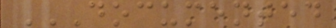DOCUMENTED
